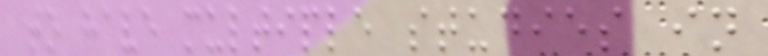to have multiple studies in
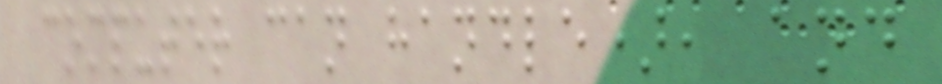computer can handle), and
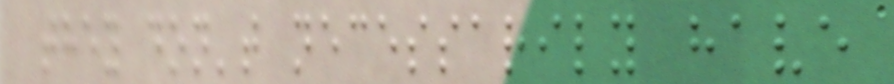they don't necessarily have
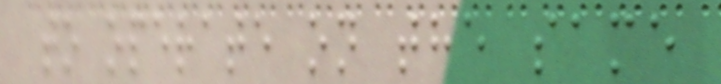to operate on the same
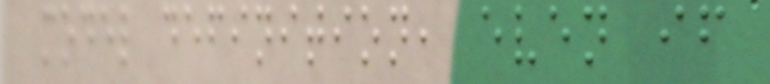model definition, even if
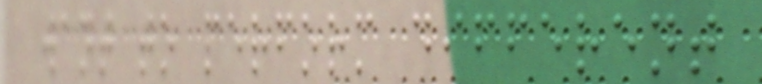want to perform different
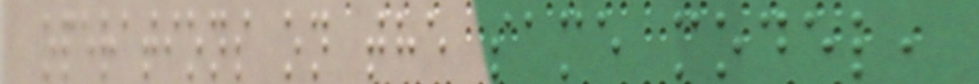operations on the same model,
